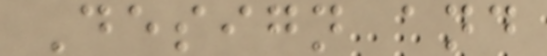Design and
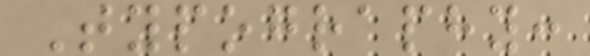Typography:
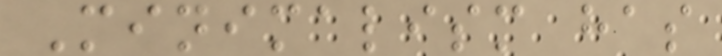Minimalism has
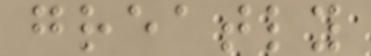greatly
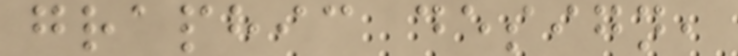graphic design,
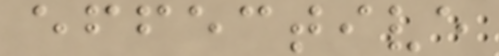effective
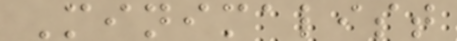Minimalist
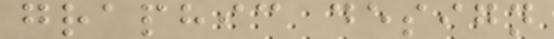graphic design
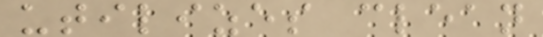utilizes clean
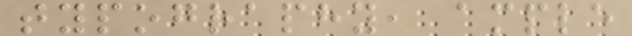typography, ample
